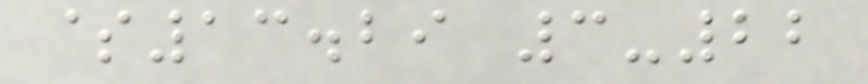$13.29 3-22
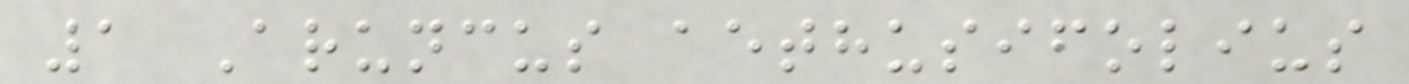1 Aruncus aethusifolius
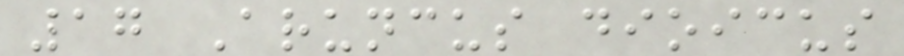17 Aruncus dioicus
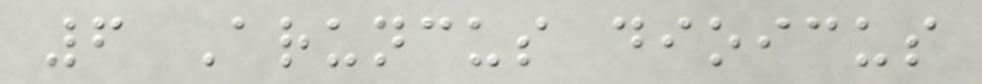6 Aruncus dioicus
